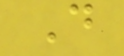D
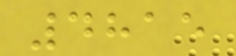4815
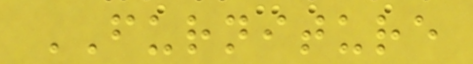FURNITURE
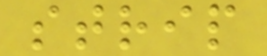strip
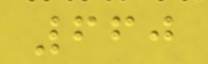660
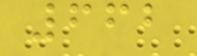662
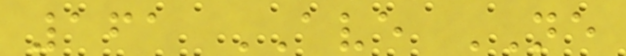161 AVE NE
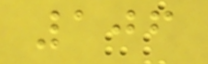106
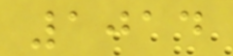1014
